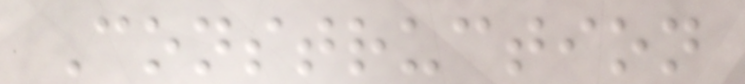Construction
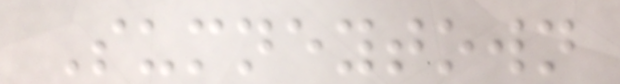Sumneytown
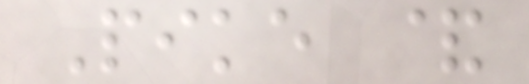Pike &
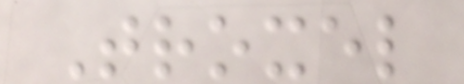Troxel
